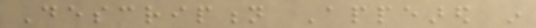Description Appeared in
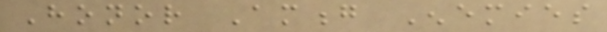Honor Among Enemies
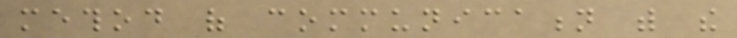method of communication with the
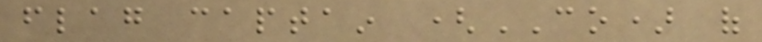flag captain (CO) of
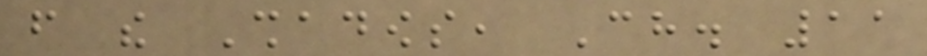from the Shadows, Ch. 11
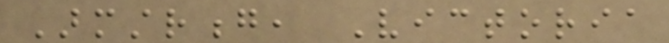Armstrong, Victoria
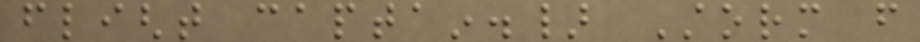flight captain.} Storm from
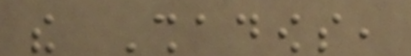the Shadows,
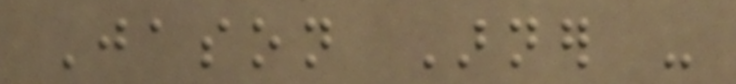Jason Arner -
